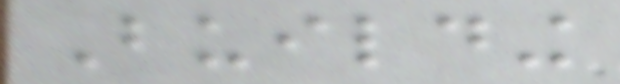Building
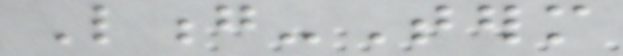Long-Term
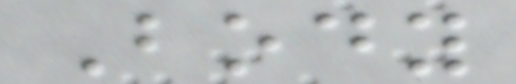Body
